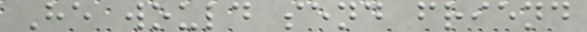He would send friend
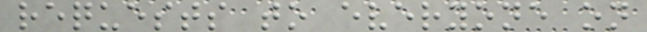requests to everyone on
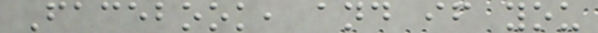Facebook, and if you
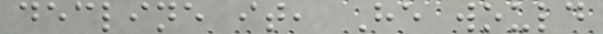decline it, He would
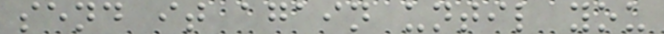send it again until you
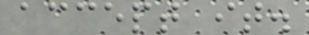accept it.
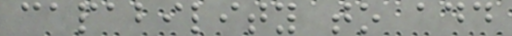capability to add
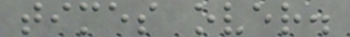times over.
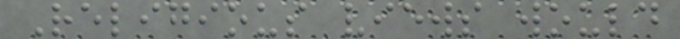Religious views would
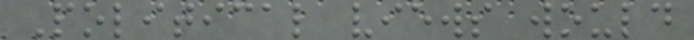Political views would
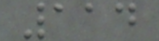114
